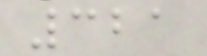321
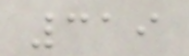319
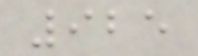925
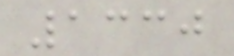1330
